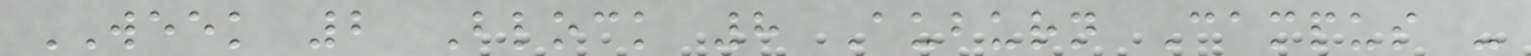WEEK 2 Block 8 Auburn Campus -
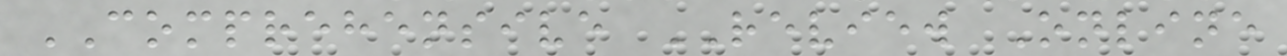COMPREHENSIVE REVIEW Online
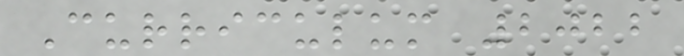Curriculum 2022
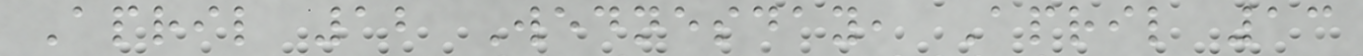April 12 Wednesday, April 13
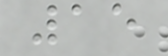15
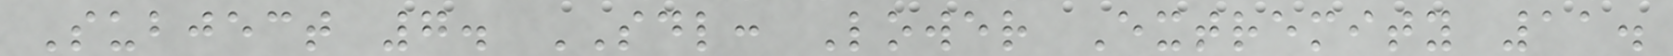Subject 7. SDL: Lower Extremity 11.
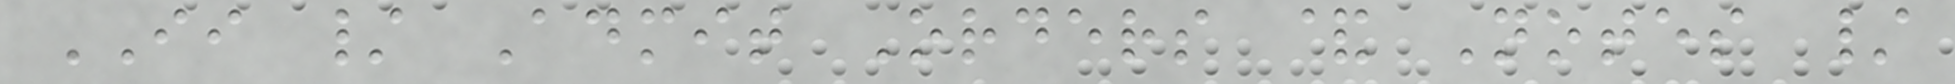II / Admit Orders & Notes /
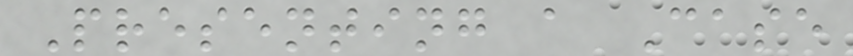Presenting a Case
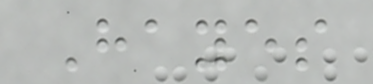Hayes
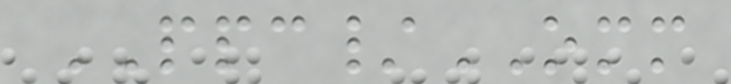PPC/OMM
